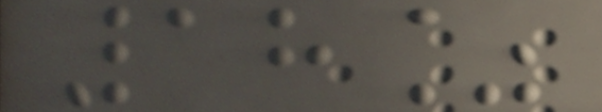18%
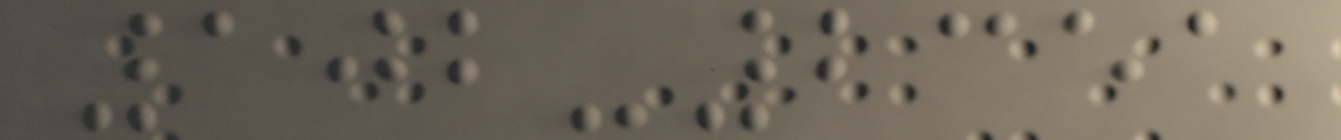102-2351
